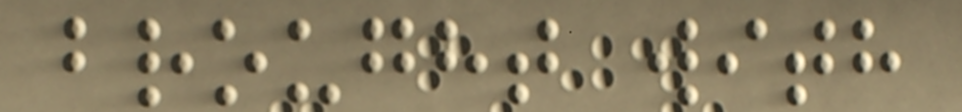brought with
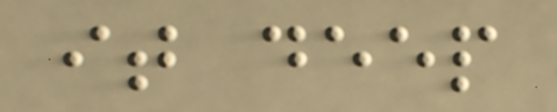it deep
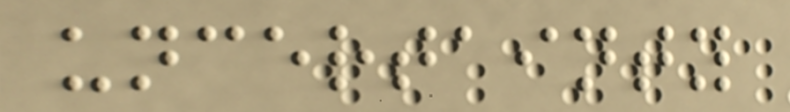uncertainty
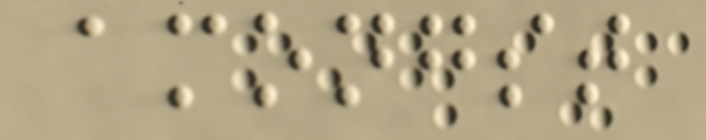amongst
